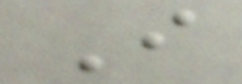I
